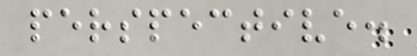perspective.
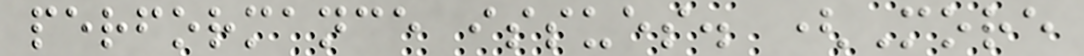performance issues. (More
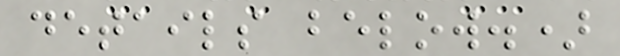details below.)
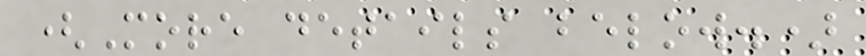(More details below.)
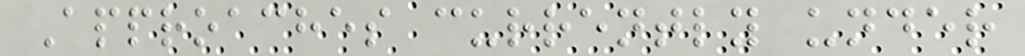Approaches currently under
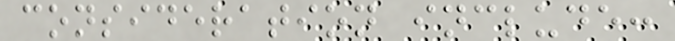consideration include:
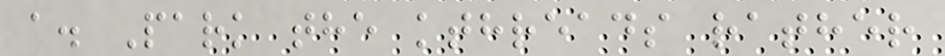a. Park the kthreads rather
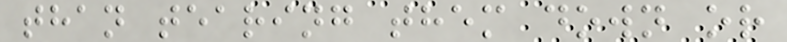than tearing them down or
